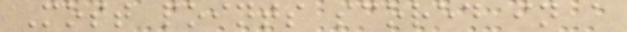Most points scored in a
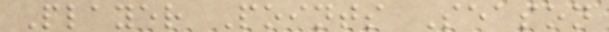Player Points Season
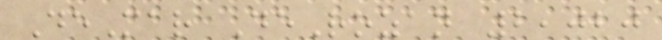DeMar DeRozan 2,020
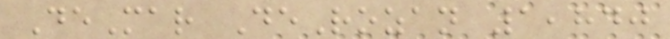DeMar DeRozan 1,840
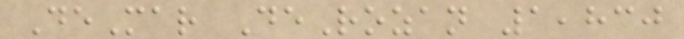DeMar DeRozan 1,830
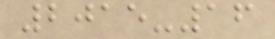2015-16
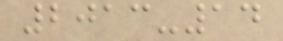2013-14
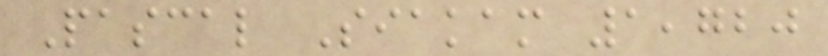Pascal Siakam 1,720
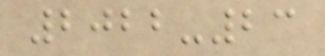2022-23
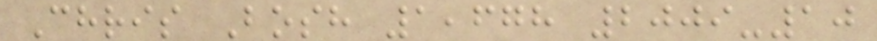Chris Bosh 1,678 2009-10
